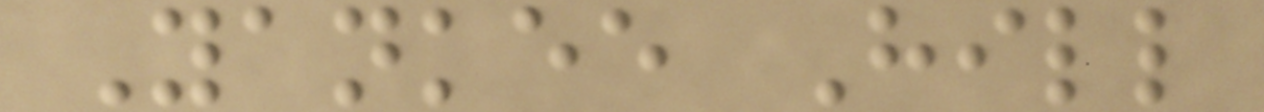Yankee Hill
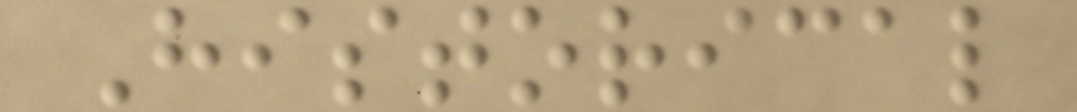Historical
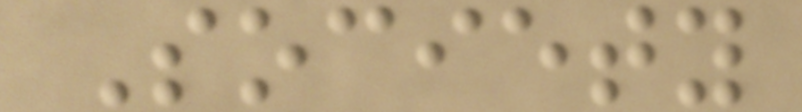Society
